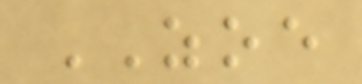ZOE
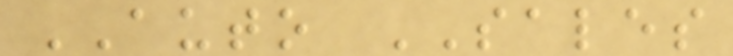AUTO SALES
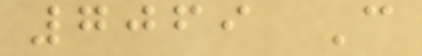7069 C
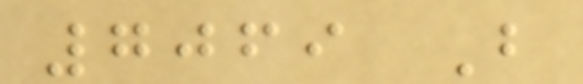7069 B
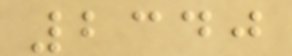2340
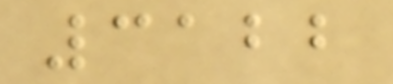3122
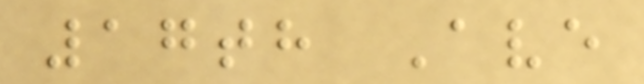17th Ave
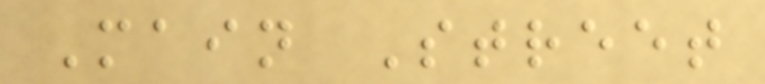Main Street
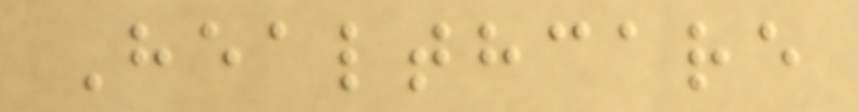Healthcare
